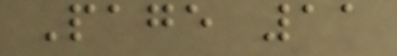Page 11
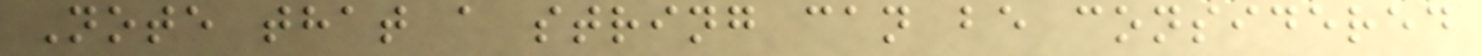Note that a string can be considered
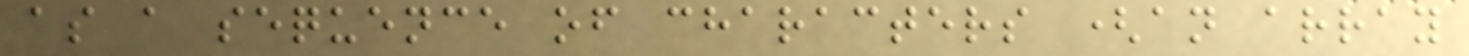as a sequence of characters (an array
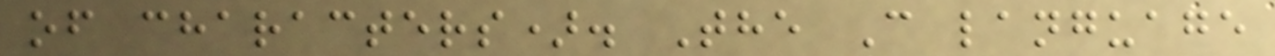of characters). The C language
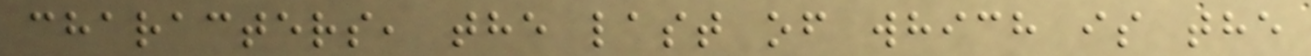characters, the last of which is the
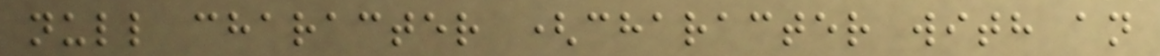null character (character with an
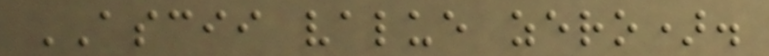ASCII value zero).
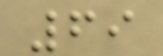69
